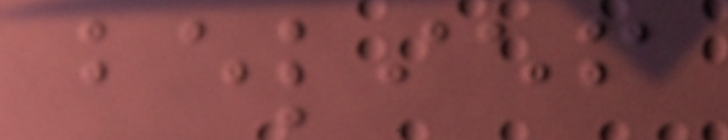belief
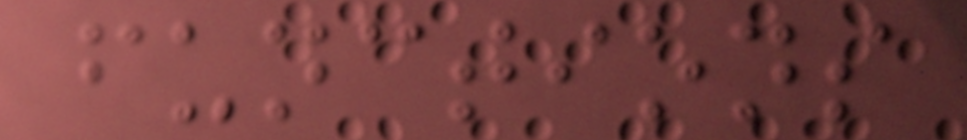functions
